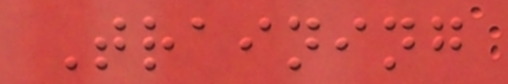Training
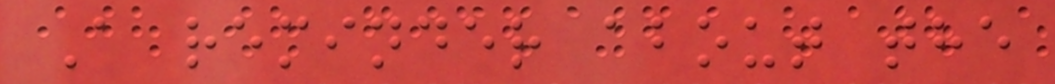A reminder about the
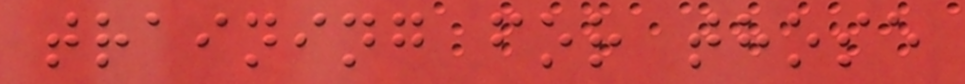training for those
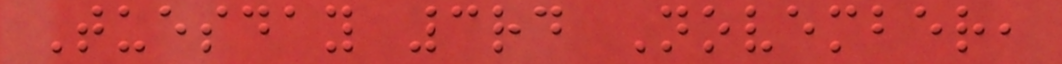Tuesday 3rd November,
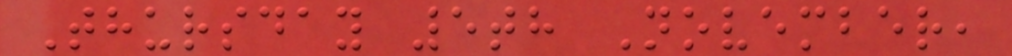Thursday 5th November,
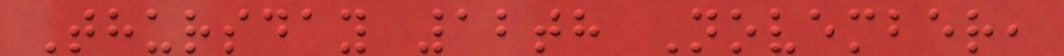Thursday 12th November,
